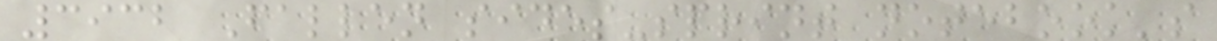3932 Fallen sides-sprint notebook's
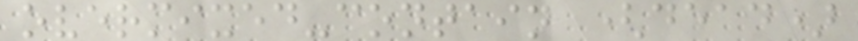overmixed-contain (dead)
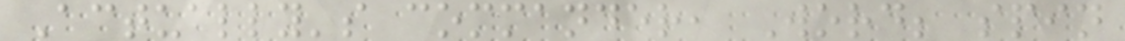Actually's commander, Word; spin
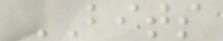BITS
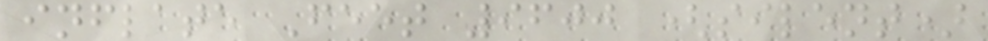inflate Feet 9600 (silent)
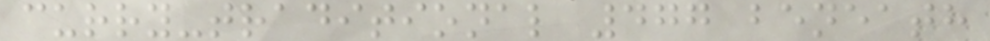curry-traditional 477 beneath
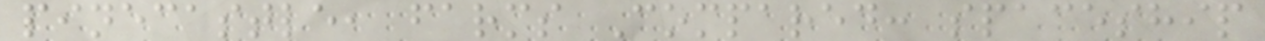pinecastle, farms Compared: spaceship
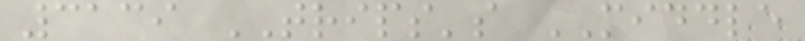3139 TRIPS's MIDDLE
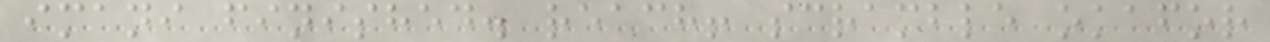imani finished. reach! scramble okafor
